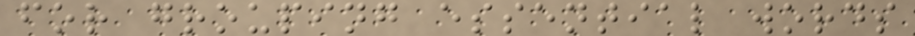for grouping essential words
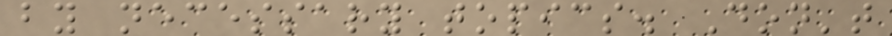by necessary topics. Don't
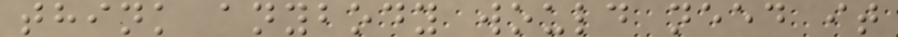think anybody would need it
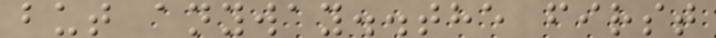but anyway..the first
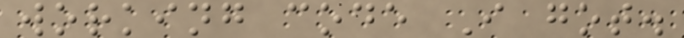working code I got.
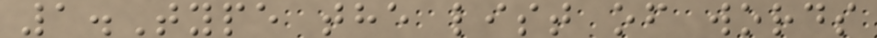1.Type the list of words
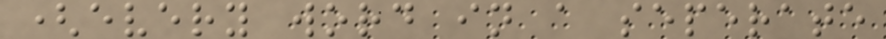(every word in a seperate
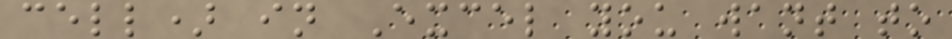cell) in Excel you want to
